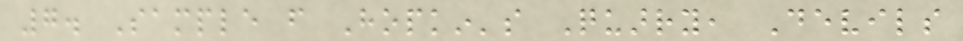7. Sample from Hopkin's Quarry, Devils
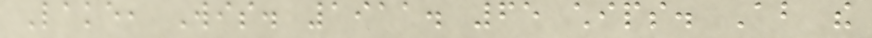Lake, Wis. 1911. 65 chips. About the
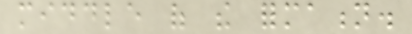middle of the formation.
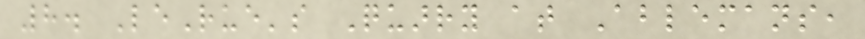8. LeRue's Quarry at Ablemans,
